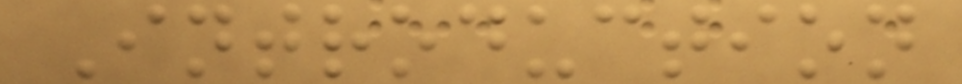Introduction
